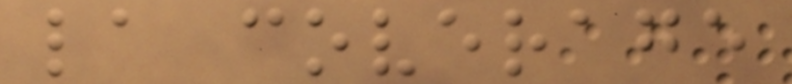la coverage
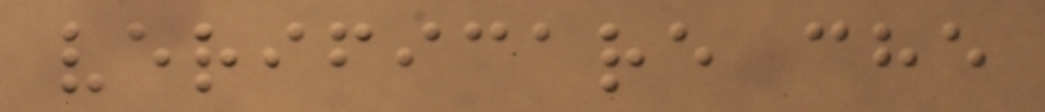verificare che
